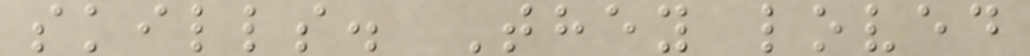skills. They loved
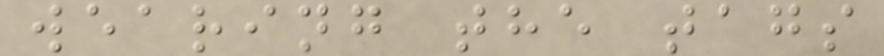wearing the tags
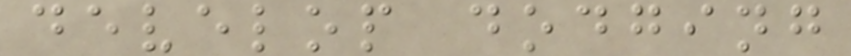develop dodging
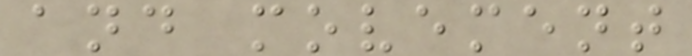and movement
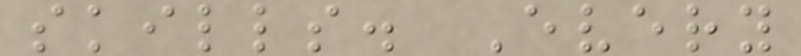skills. Every
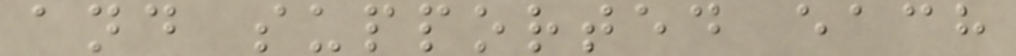and supported each
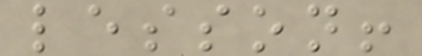lesson!
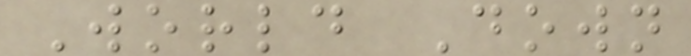World Down
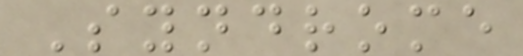Syndrome
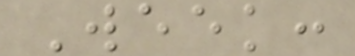Week:
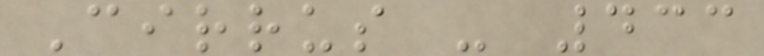Cirrus - 433
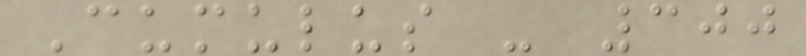Cumulus - 300
